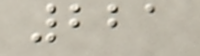221
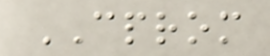CPROM
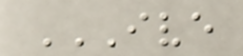IVE
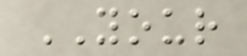YOUR
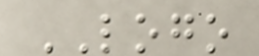LOGO
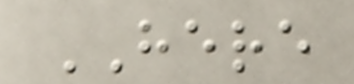HERE
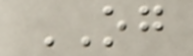OG
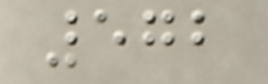572
